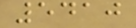5410
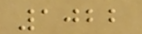1022
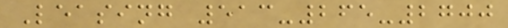Leasing 513-265-2700
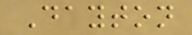Dayton
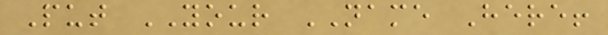Put YOUR NAME Here!
